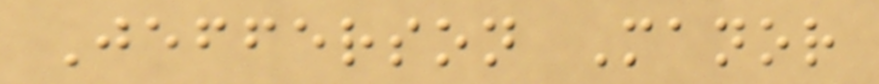Jefferson Manor
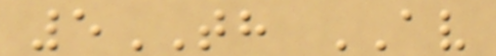5TH AV
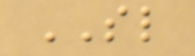SL
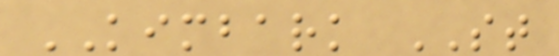KIMBARK ST
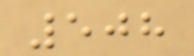508
